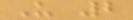U 2
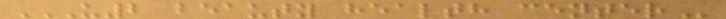U2 BEAUTY HEALTH CENTER
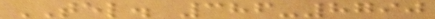TEL. 386-8790
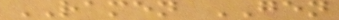RAMEN GEN
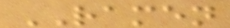RAMEN
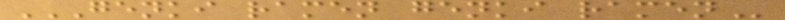GENKI RAMEN GENKI RAMEN
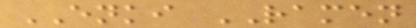ENKI RAMEN
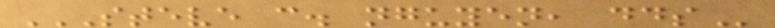STEVE C. NGUYEN, DDS
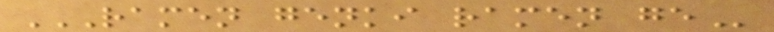RAMEN GENKI RAMEN GE
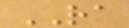RA
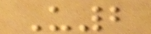U2
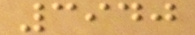3940
